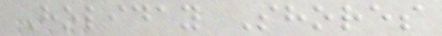Holiday Shores
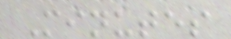Minutes
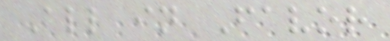All in Favor
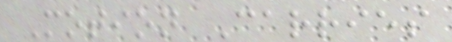Motion Carries
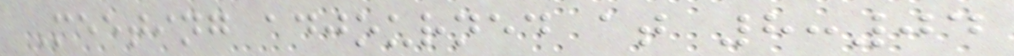Meeting adjourned at 8:04
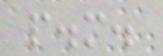p.m.
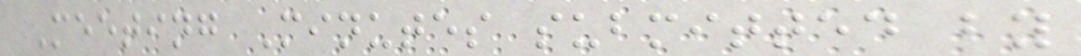Meeting Minutes submitted by
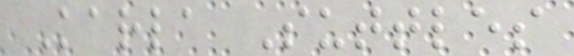Karla Suttles
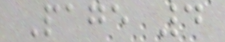Page 4
